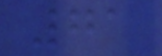71
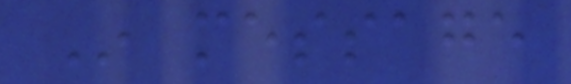In message
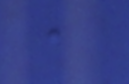,
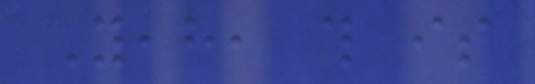Yeah, this is
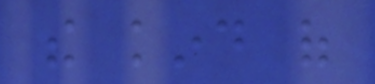the kind of
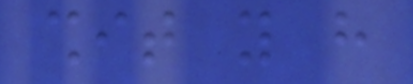shit you have
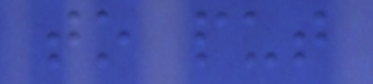to put
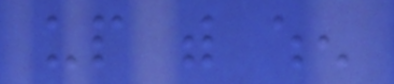up with when
